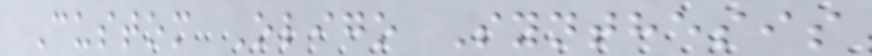Custom Oligo Synthesis
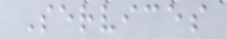Services
